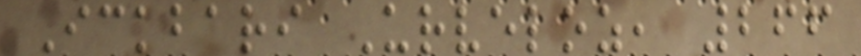Ickbari Urveloz, 266
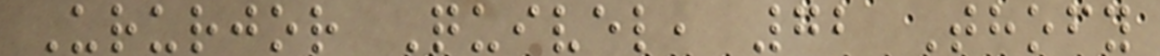Ururjor Quivel, 72 Thofy
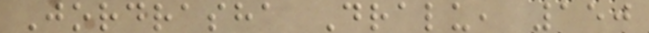Jordrasha Dralu, 150
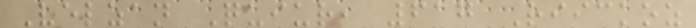Velzan Quiur, 617 Riickoz
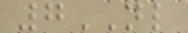7NL
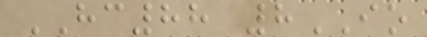HC88 8IO
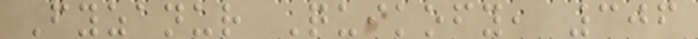Fyzanur Quikofy, 306
